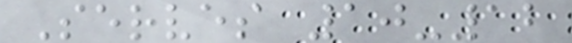Serves 10-12
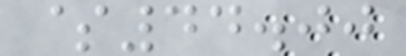$44.00
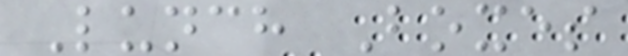Lunch Boxes
